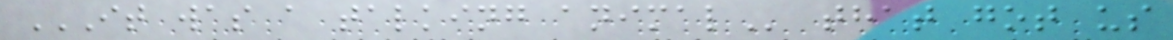IT WAS A TALKING ANIMAL that got us
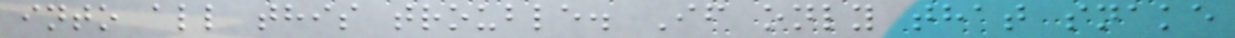into all this trouble. If only that snake
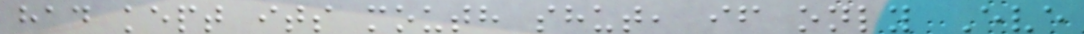had kept its mouth shut, if only Eve
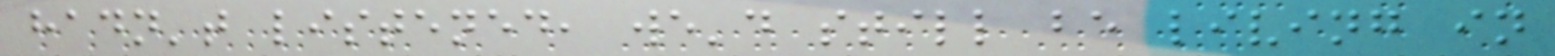hadn't listened, we'd still be living in
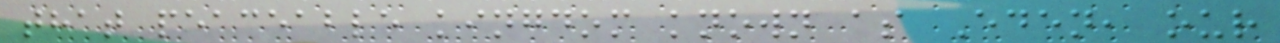that peaceable kingdom known as Eden, our
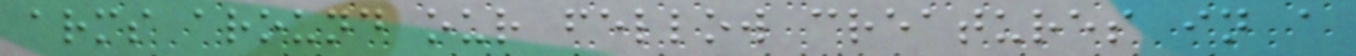arms around our fellow creatures in a
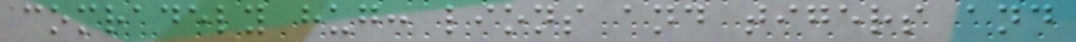comradely hug: lions and tigers and
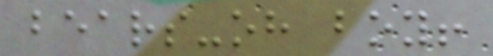bears-oh boy!
